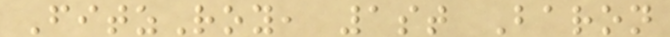FitzRoy, 1st Baron
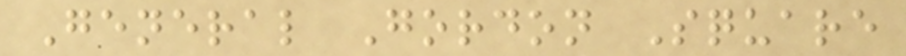General Gordon Square
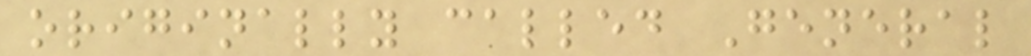originally called General
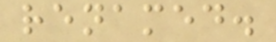renamed.
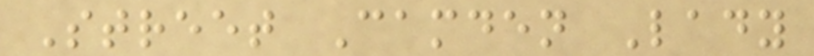Street Camden Lady
